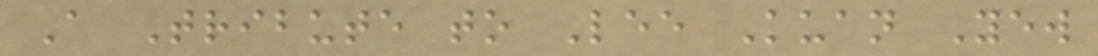A Tribute to Lee Kuan Yew
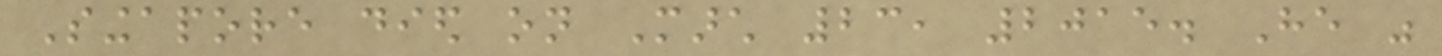Singapore died on March 23, 2015. He was
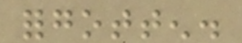forgotten.
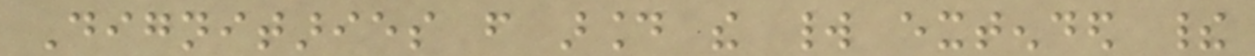Dignitaries from around the world extended their
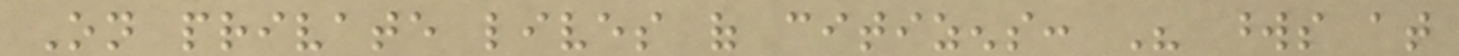On private lives of citizens: His words at
